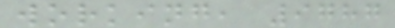working, 9787
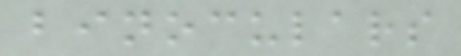binoculars
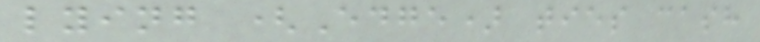lying (Edge) ties cash
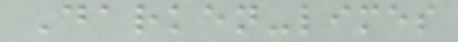Darken-limes
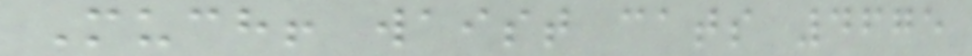Much! waist cats 4675
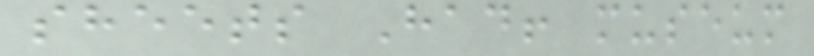sheets Had! museum
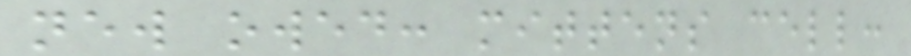new owed: mittens cell:
